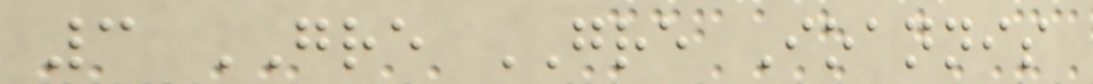3 GRE GRE Ioannis
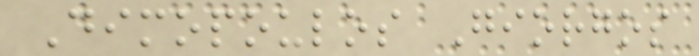Dimopoulos Giorgos
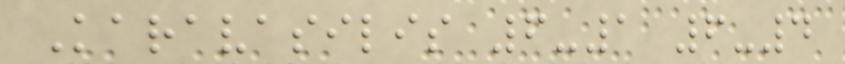Karavasilis 6-1 6-4
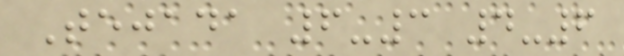Tejada 6-3 4-6
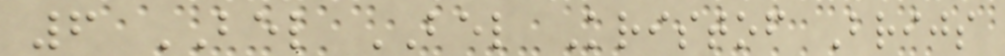6 BEL BEL Kristof Brijs
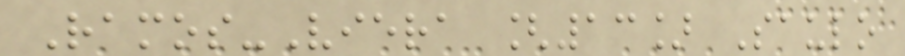Ramos-Viera [13] Saulo
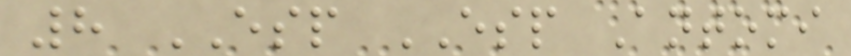8 ESP ESP Antomi
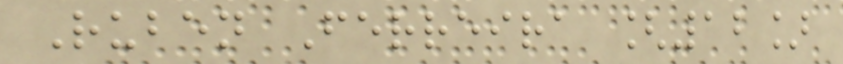Ruben Ferreira [12]
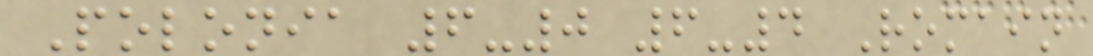Polonia 6-0 6-4 Romain
